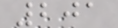201
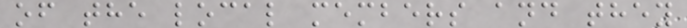of the local members and they
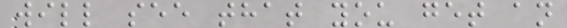will see that you get an
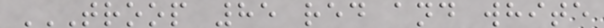TROOP 85 RED AND WHITE
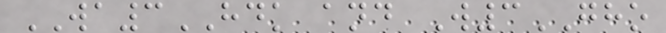WA3HDK and W3GHO
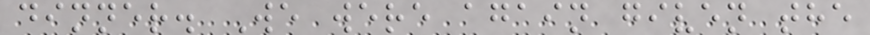dinner. We were again given the
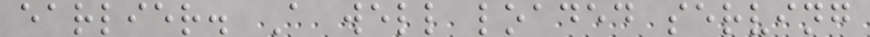earlier. A well loaded serving
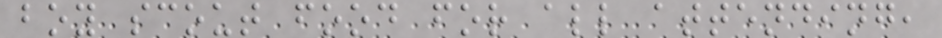boy scout food for all attending,
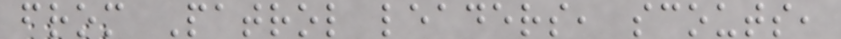from Patrol leaders, scouts,
